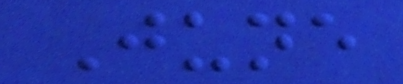June
